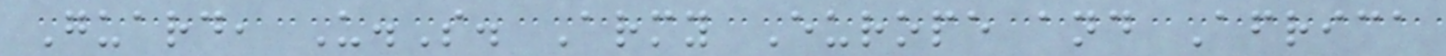Guard, U.S. Army Europe and Africa
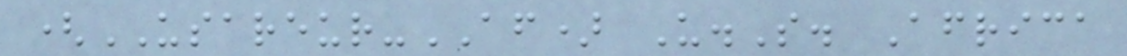(USAREUR-AF) U.S. Africa
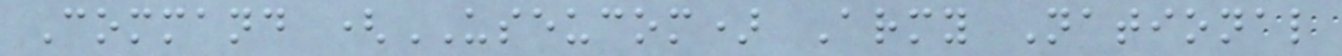Command (USEUCOM) Army National
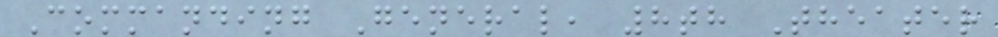Commanding General, 8th Theater
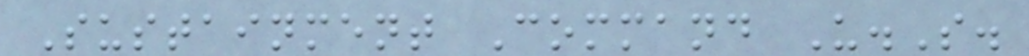Sustainment Command U.S.
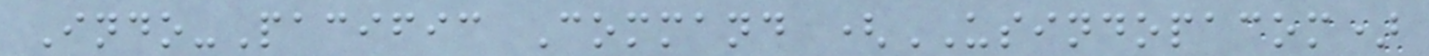Indo-Pacific Command (USINDOPACOM)
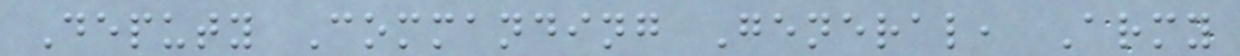Deputy Commanding General, Army
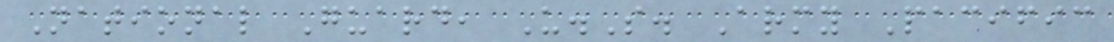National Guard, U.S. Army Pacific
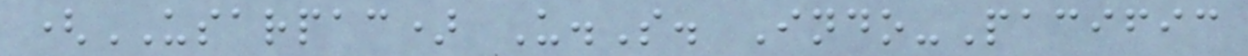(USARPAC) U.S. Indo-Pacific
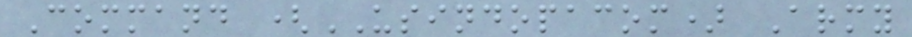Command (USINDOPACOM) Army
